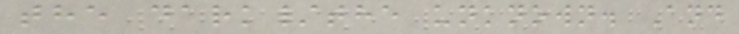the dark/the unknown. And
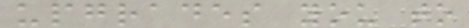upgrades you to
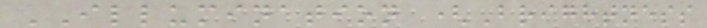ILLUMINATION (Brightness
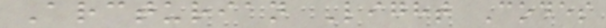Arcturian Light Codes
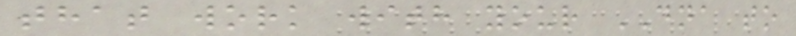that work with your DNA to
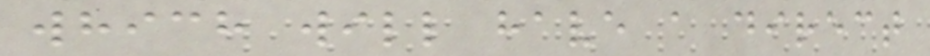which will have a direct
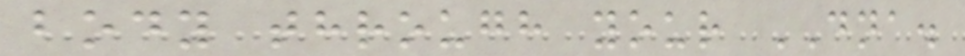body through your DNA.
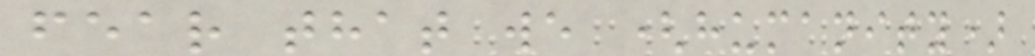fear that we (humanity)
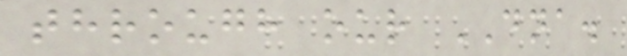through our DNA.
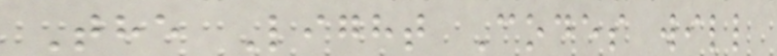The Light Codes will
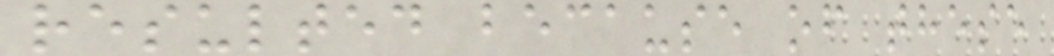resulted because of these
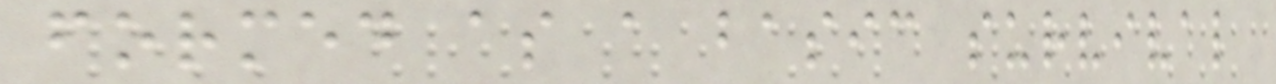formed as a basic survival
